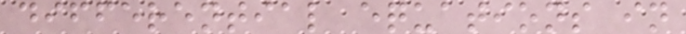differential equations in
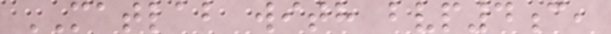MATLAB with bvp4c,
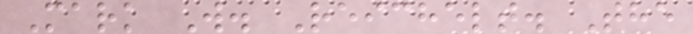Mark W. Reichelt. The
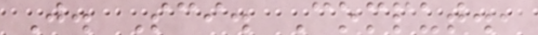J. Sci. Comput.,
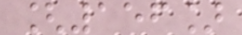[156]
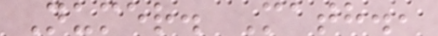Numer. Math.,
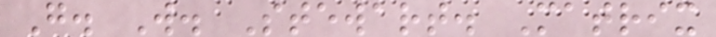G. W. Stewart. Matrix
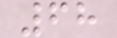68
